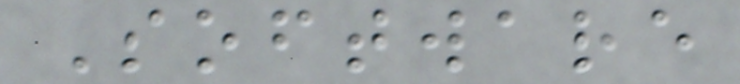Software
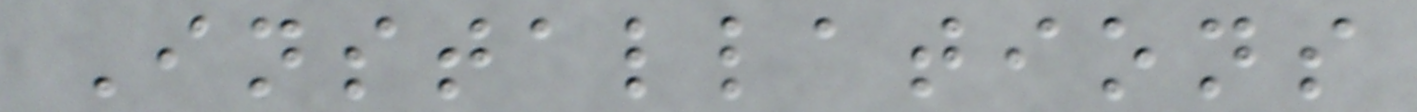Installations
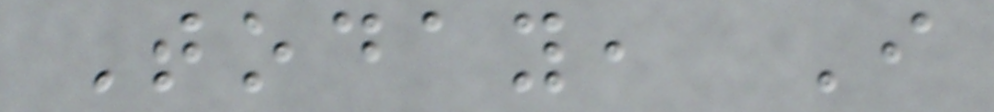Today, I
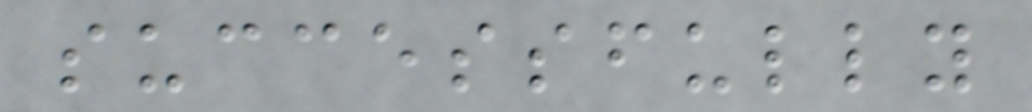successfully
